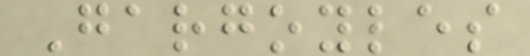Gargoyles
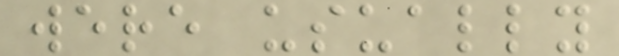were usually
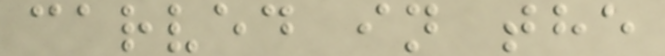carved in the
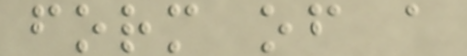form of a
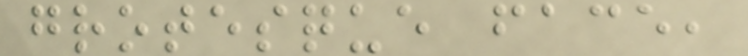grotesque face,
